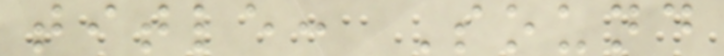title: Sound
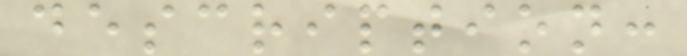description:
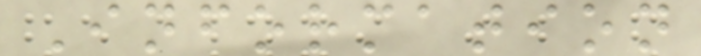Information
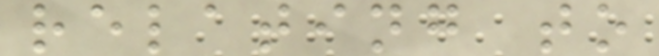relating to
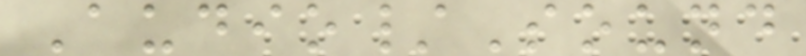Audio/Sound
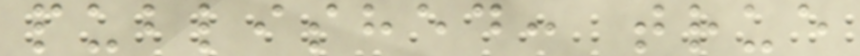published: true
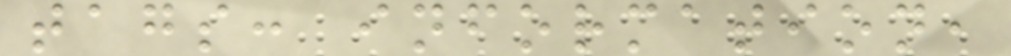tags: information,
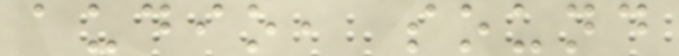audio, sound
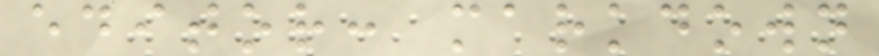editor: markdown
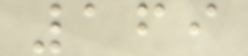169
